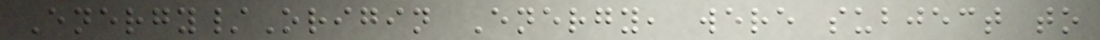Energy/Origin Energy, were subject to
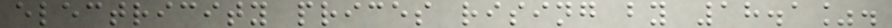electricity prices rising by 18.1%.
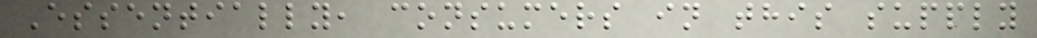Essentially, consumers in this supply
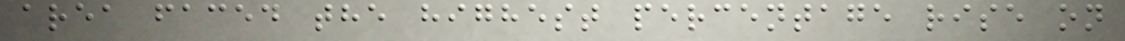area faced the highest percentage rise on
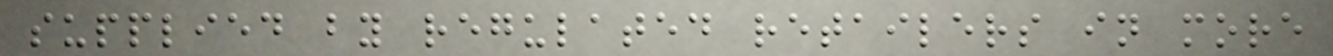supplied by regulated retailers in more
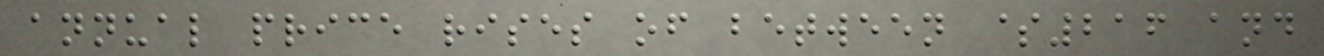annual price rises of between $216 and
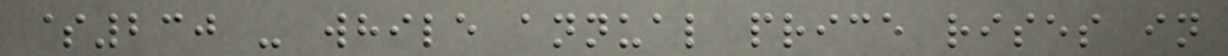$230 - while annual price rises in
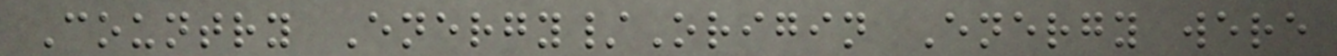Country Energy/Origin Energy were
